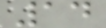14
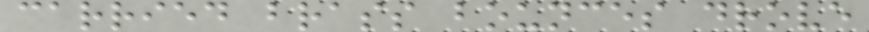carried brass bounces drove
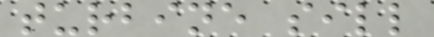turbine sill
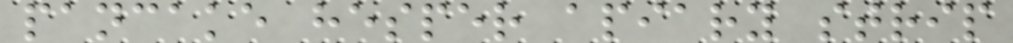pancake hesper apiary strip
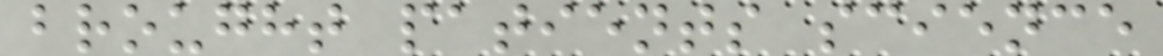brought patients science
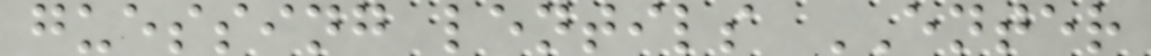guessing lentils ENTER
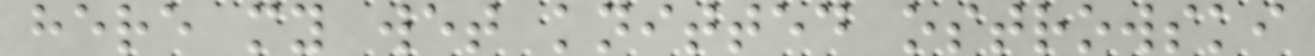here my wet knitted ostrowski
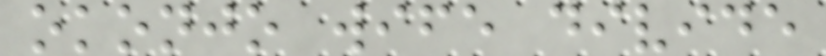okonjo wife divide
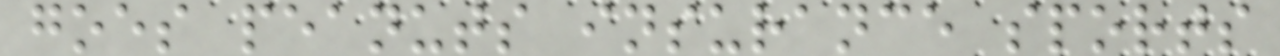goes peanuts insurance sports
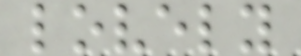lovely
